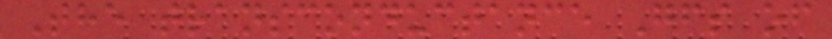The transconductance Gfs of
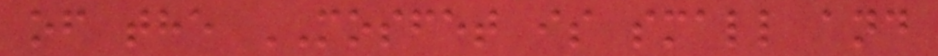of the MOSFET is small and
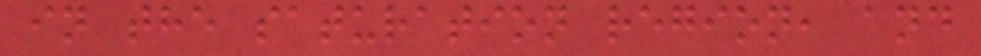in the saturation region, and
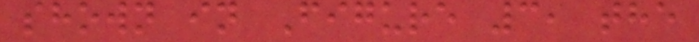shown in Figure 3, the
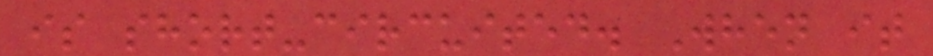is short-circuited. When it
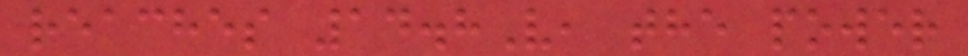reaches 14.8V, the power
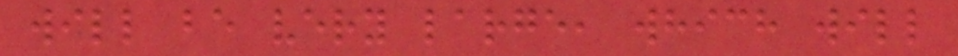will be very large, which will
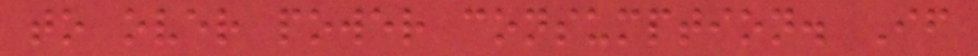to over power consumption. If
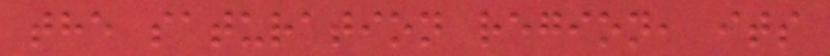the saturation region, its
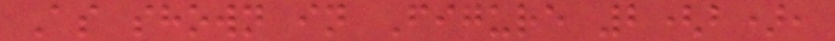As shown in Figure 2(b),
